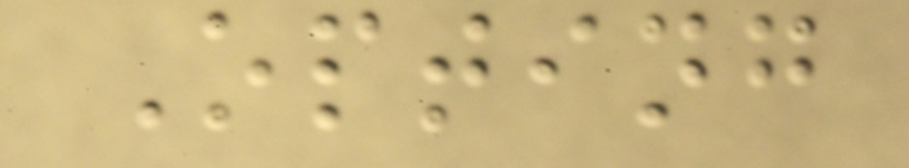Opting
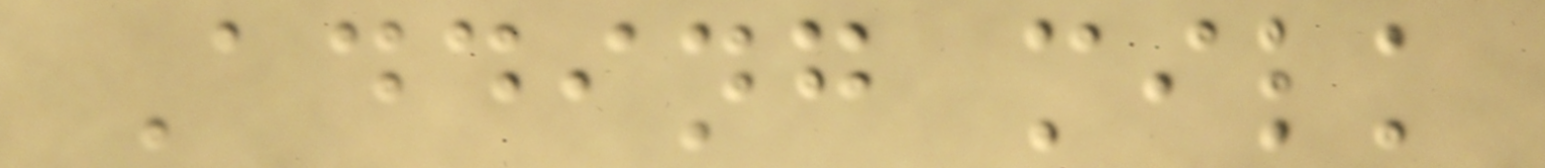Adding milk
